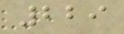229
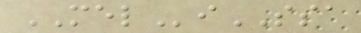MELiSSA
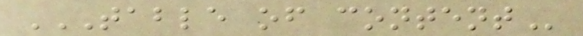TABLE OF CONTENT
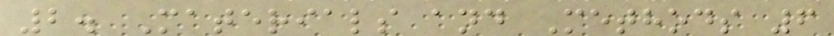2. Materials and Methods 6
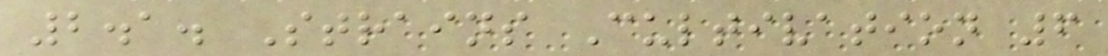2.1. Strains Cultivation 6
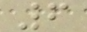6
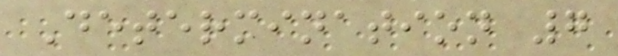Determination 7
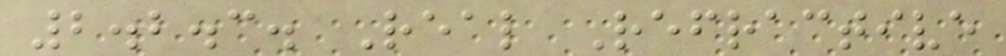2.2.3. Real Refractive
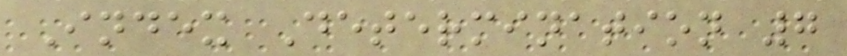Index Determination 7
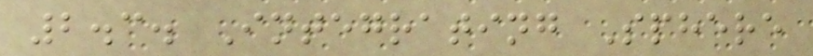2.3. Integrating Sphere
